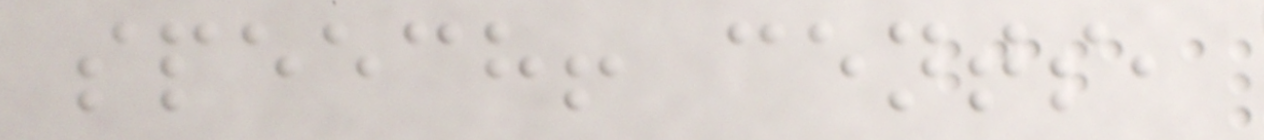speech! cents,
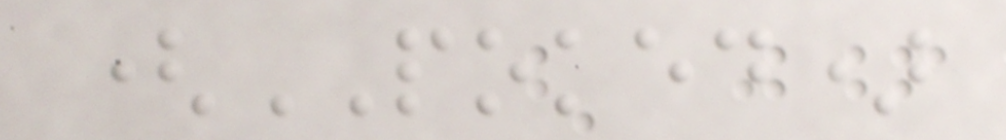(POKED)
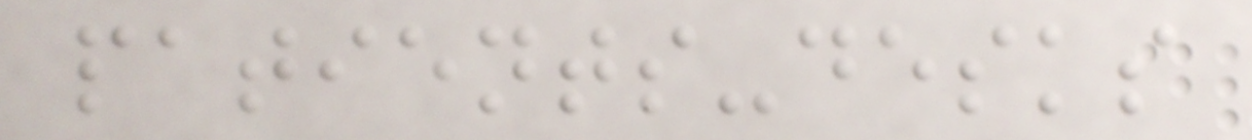patients-desks
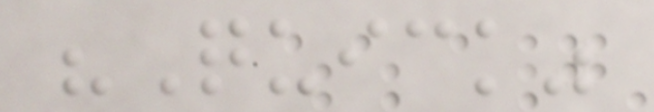"Quick"
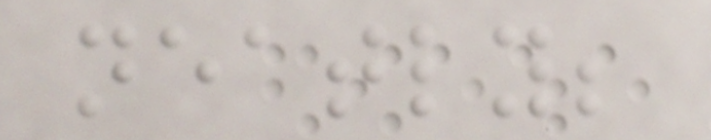neatly;
